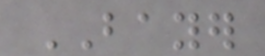BAYER
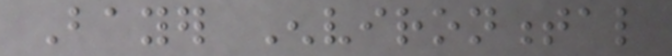Bayer Environmental
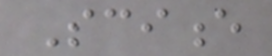Science
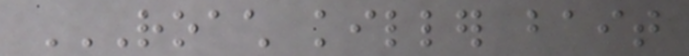ROACH KILLER BAIT
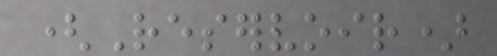(Reservoir)
